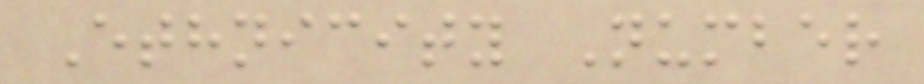Ethnicity Number
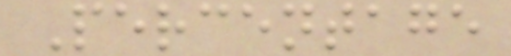Percentage
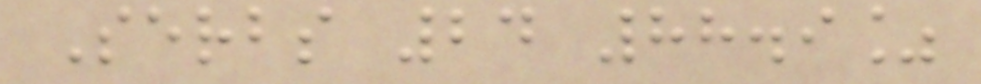Serbs 24 88.9%
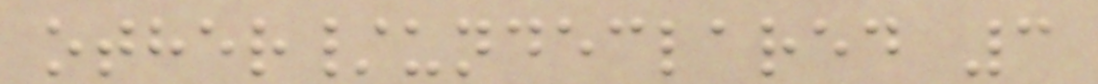other/undeclared 3
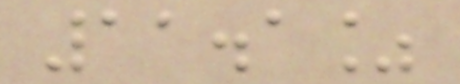11.1%
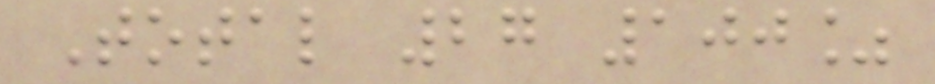Total 27 100%
